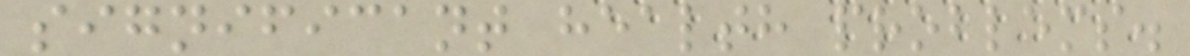significant health problems.
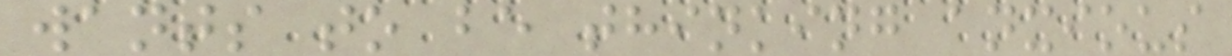wants to be thinking anxious
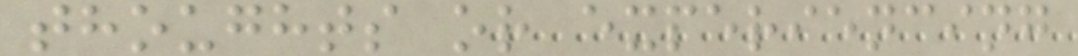thoughts or experiencing
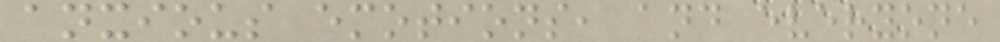anxious emotions, and everyone
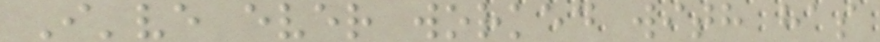I've ever worked with has
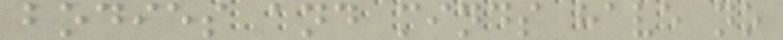bodies and minds have no
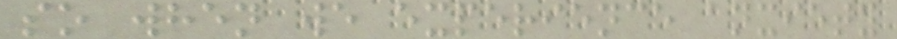so when we experience anxiety
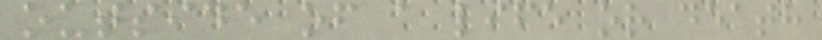outside of a life or death
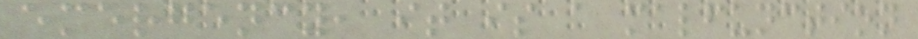emergency, it is a malfunction
